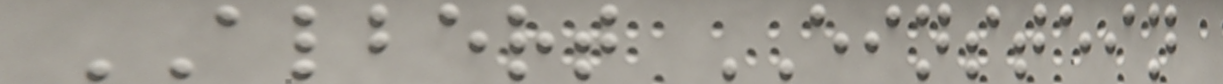ALBERT EINSTEIN
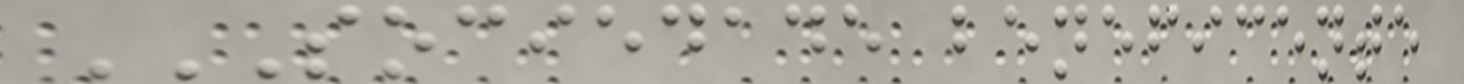SOCIEDADE BENEFICENTE
